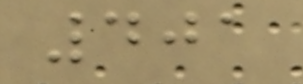401
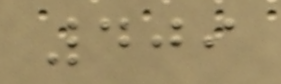409
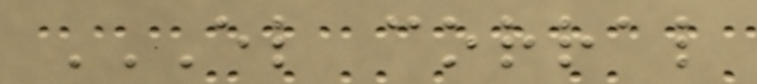EL CORRAL
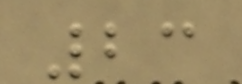23
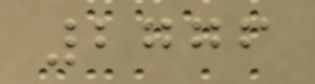2776
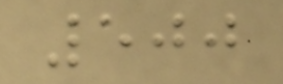500
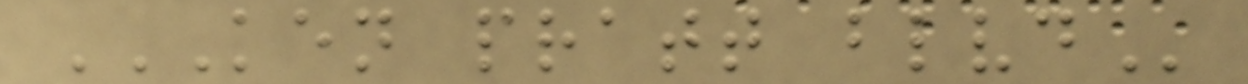KEN PRATT BLVD
